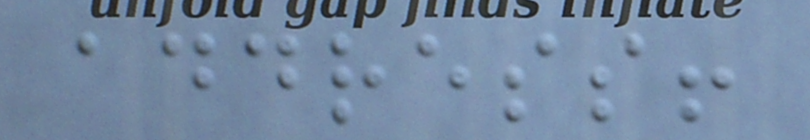address!
